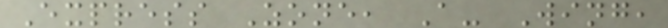Express Zone, A- Wing,
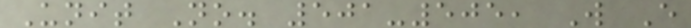Unit No. 501-505, W E
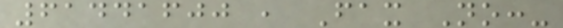61441600 , Fax No:-
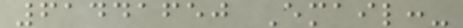61441650 Email:-
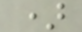)
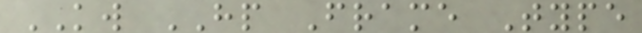KW HP Frame Type
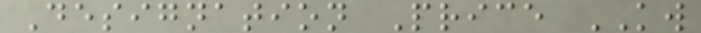Designation Price KW
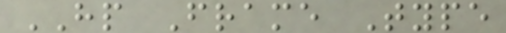HP Frame Type
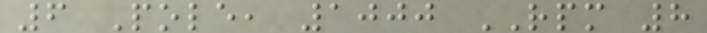6 Pole, 1000 RPM 8
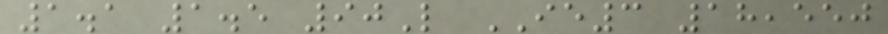1.1 1.5 90L IE3 18,550
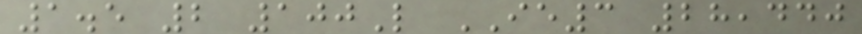1.5 2 100L IE3 28,440
